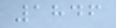1846
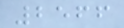2566
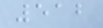512
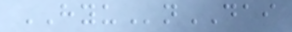HYUnDAI
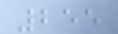255
